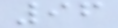96
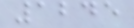1245
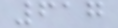617
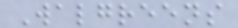Walgreens
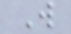W
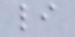li
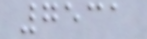7531
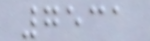7531
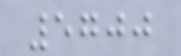5700
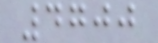4700
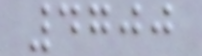4700
